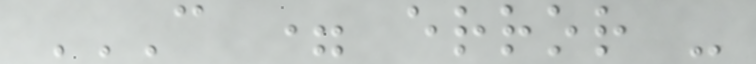C = ERROR -
